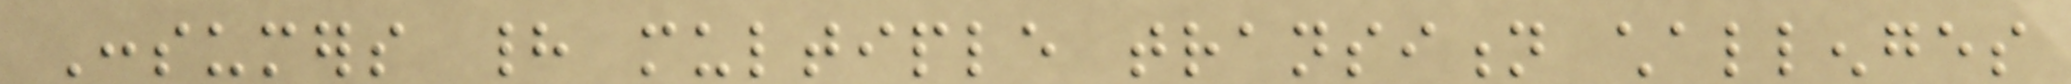Consumers had multiple transition challenges
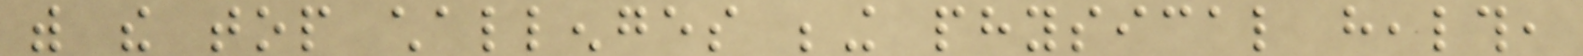with the top challenges being physical health,
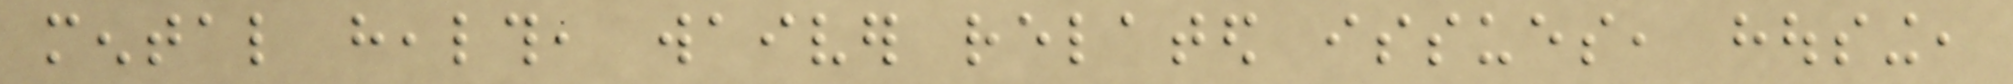mental health, waiver related issues, housing,
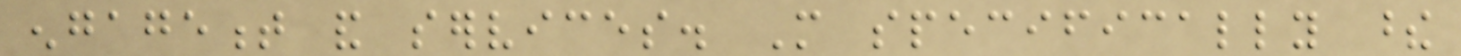engagement and services. More specifically these
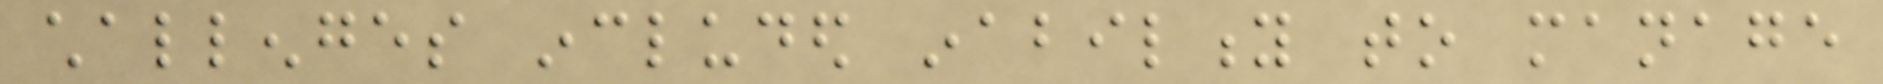challenges included inability to manage
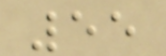55
